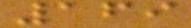169
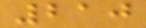210
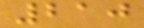210
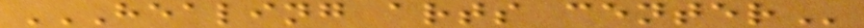HEALING ARTS CENTER
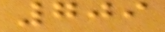709
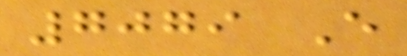7079 E
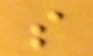s
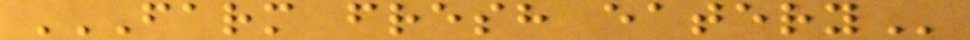FARM FRESH EATERY
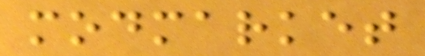modmarket
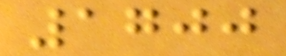1700
